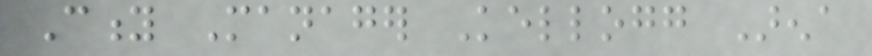City Manager Kellogg Arena
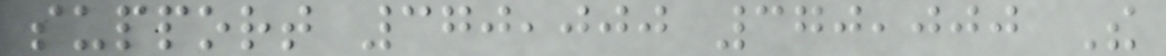support 370,000 370,000 The
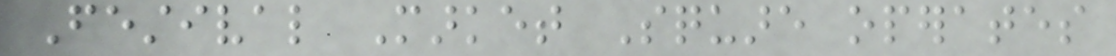Festival Market Square operates
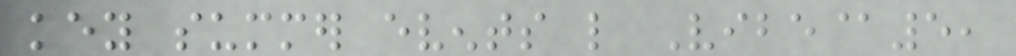key summer events like Vibe@5,
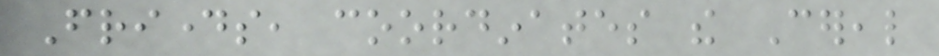Fridays, coordinates the Cereal
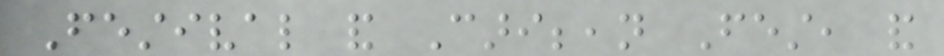Festival and Caribbean Fest, and
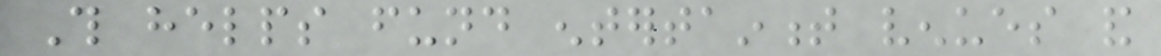This helps fund entertainment venues and
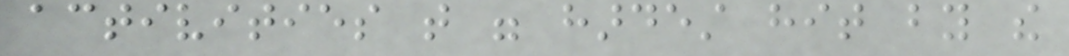activities that were hardest hit by the
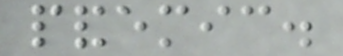pandemic.
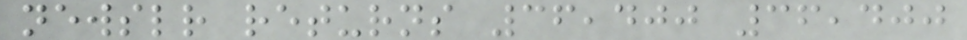newsletter returns 36,400 36,400
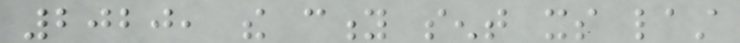2020, the city sent its last
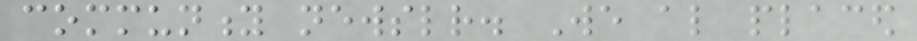community newsletter. We also placed
